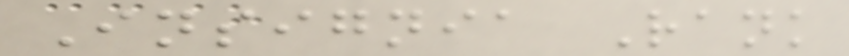Insignia Rank
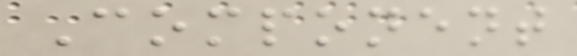Component
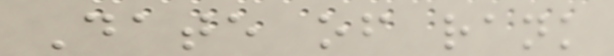Date of rank
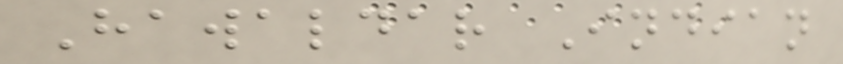Hawaldar Indian
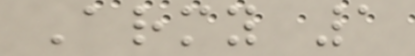Army 1
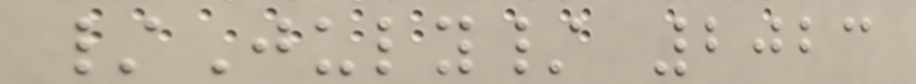/July/ 2023
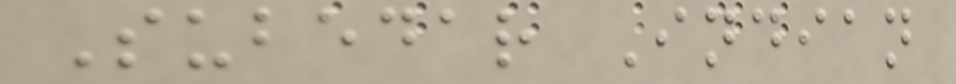Subedar Indian
